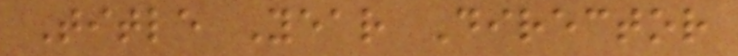Title Year Director
